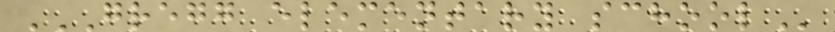GREGG ELEMENTARY SCHOOL
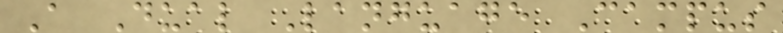A Dual Language Campus
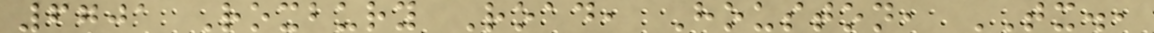6701 Roxbury Road, Houston, TX.,
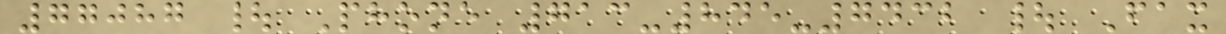77087 | Phone 713-845-7432 | Fax
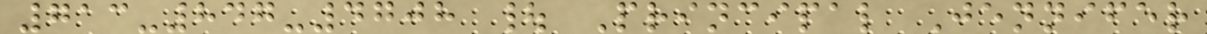713-847-4708 | Principal Jennifer
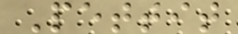Pettit
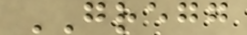GREGG
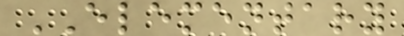ELEMENTARY
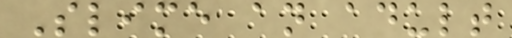Slime an adult
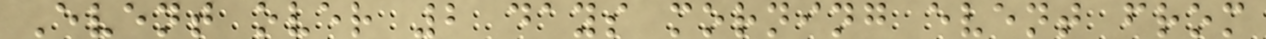Event over 2 days morning event from
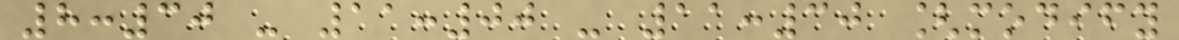8:30 - 11:00 - 11:30 [modify
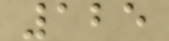125
